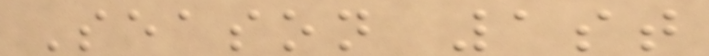Season 1st
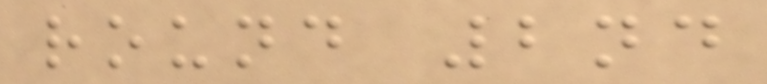round 2nd
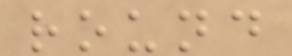round
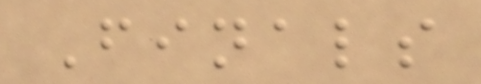Finals
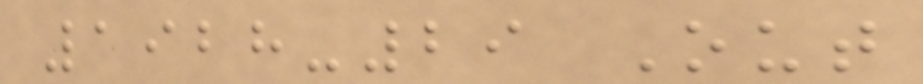1928-29 Out
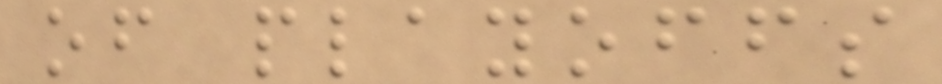of playoffs
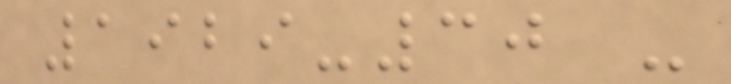1929-30 -
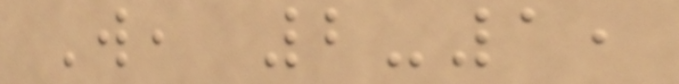W, 2-1,
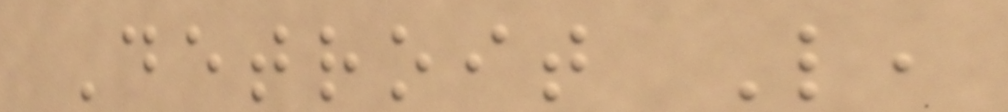Detroit L,
